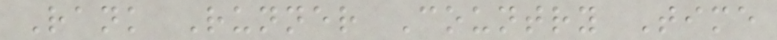Rank Runner Country Time
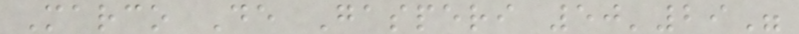Marco De Gasperi 50'29"
